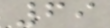69
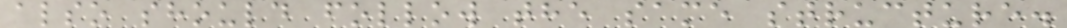also should follow the same structure.
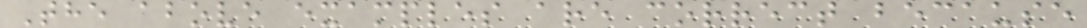The above examples are correct because
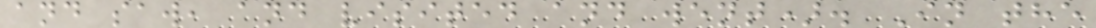and saw, and visited and went). In the
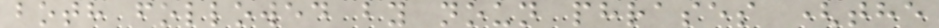both followed by noun phrases (the
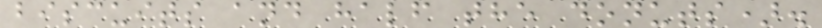biscuits and half the donuts).
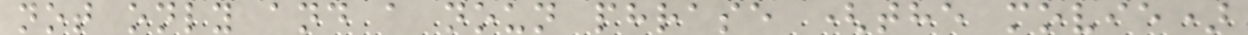not only and a noun phrase (the movie)
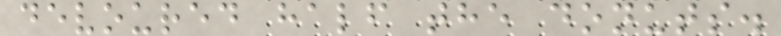devoured half the donuts.
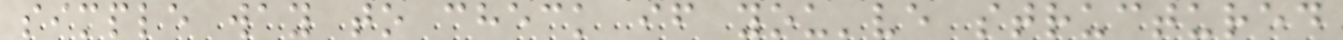simple way to check if you've structured
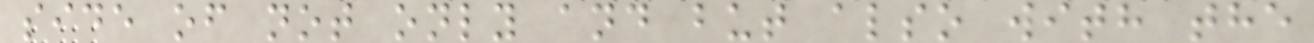side of not only and but also with the
